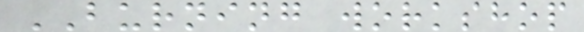BURNING workshop
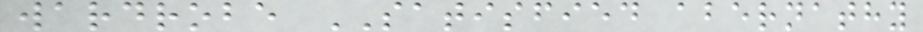wardrobe SATISFIED abernathy
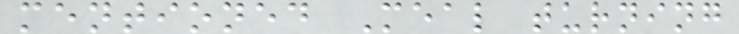mentioned Meal turning
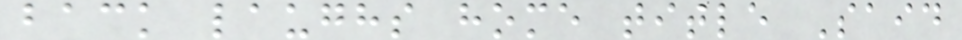back laughs home title Said
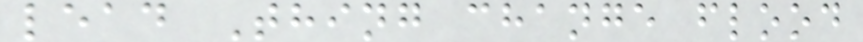lead Thing change flood
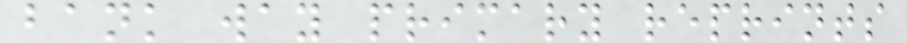bank way primary reprints
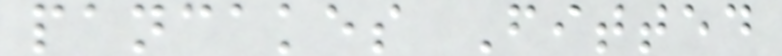pancakes Fitted
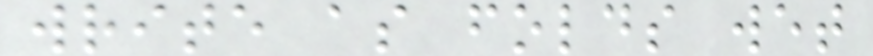write as folds wet
